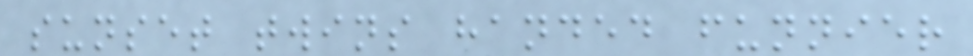sunset twins handed funnier
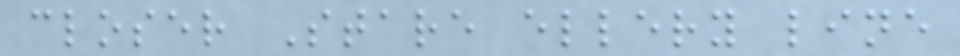closer Stare ellery line
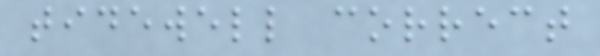tidewell correct
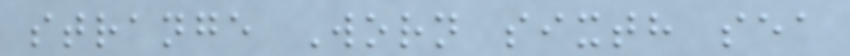strange Worn sixth sea
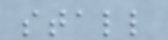stall
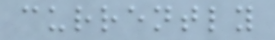currently
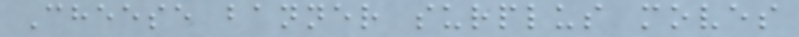Cheese banner surplus moves
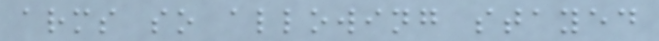arms so allowing stayed
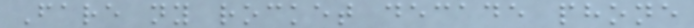Fare ny rocket decade phone
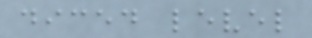diced level
